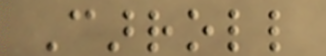Carroll
